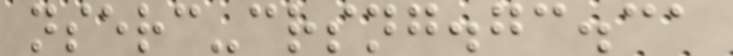nserc-crsng.gc.ca
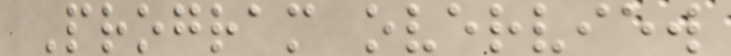Program overview
